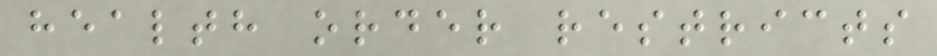health order restricts
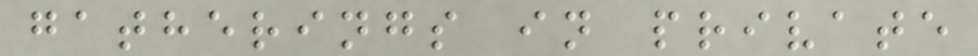gatherings in private
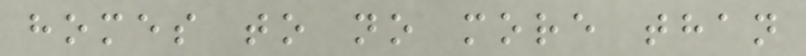homes to no more than
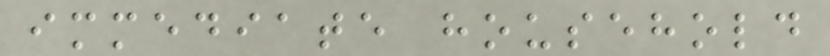immediate household
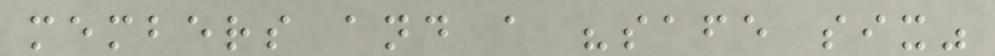members and a "safe six"
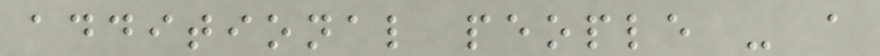additional people - a
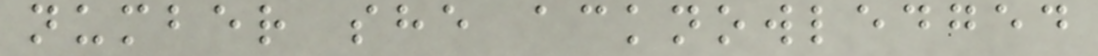number she acknowledged
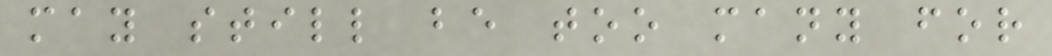may still be too many for
